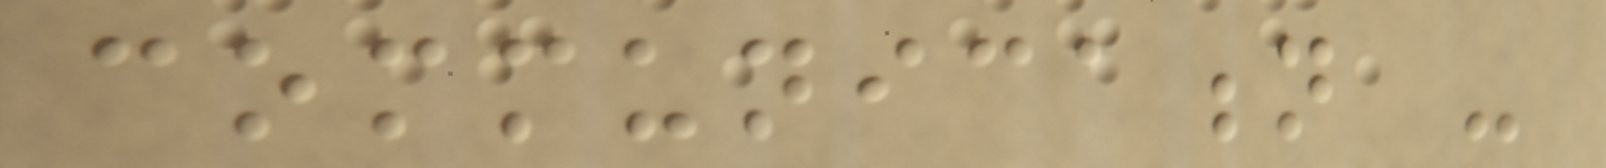communication -
